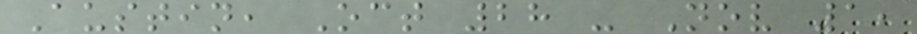Austin, Oct 28 - Nov 1,
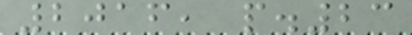2016, p.23
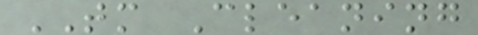TM Cleaning
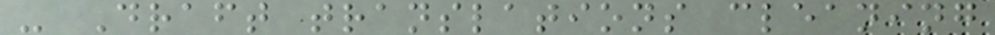- Draft translations cleaning
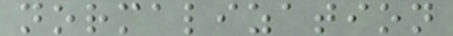normalization
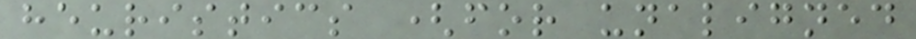heuristics (for unaligned
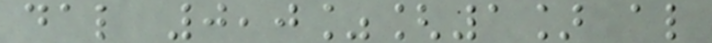dal 0,0%[1] al
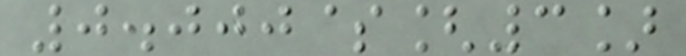0.000$[3]
